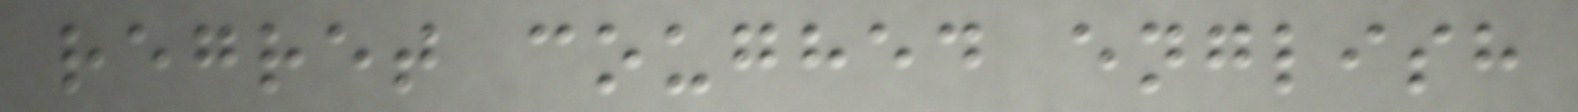regret coughed english
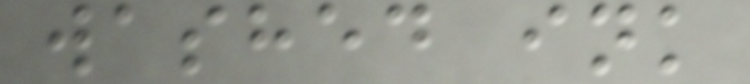washed ink
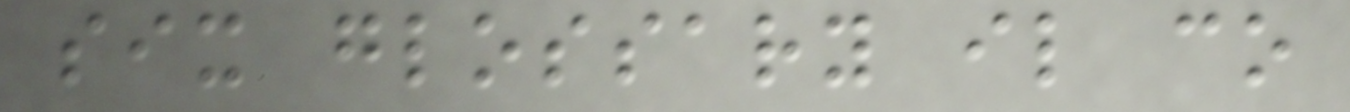six glossary il co
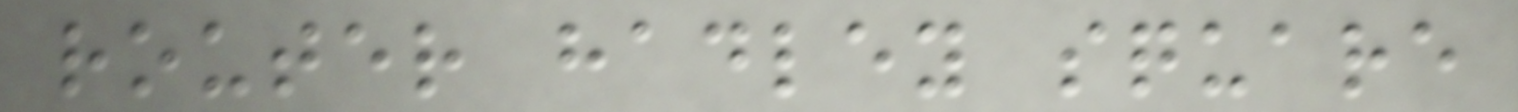router hadley square
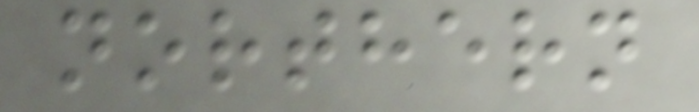northern
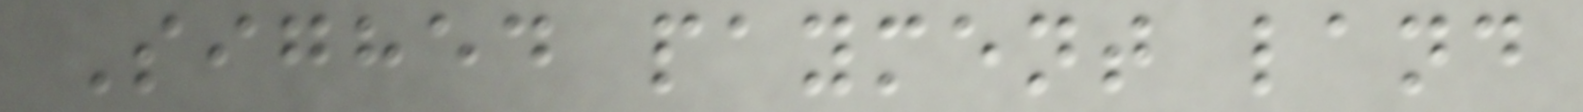Sighed payment land
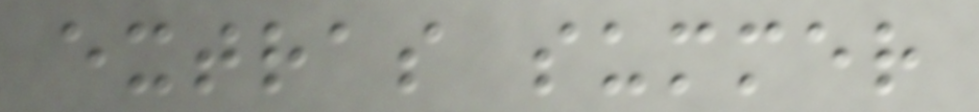extras summer
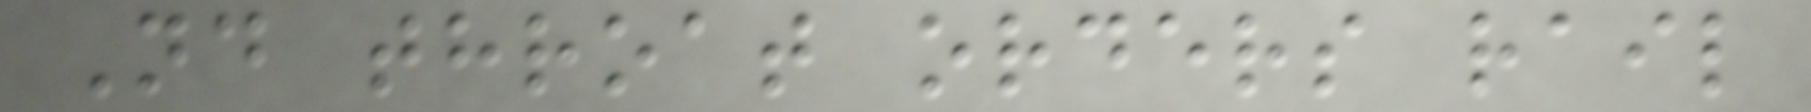Nd throat orders rail
